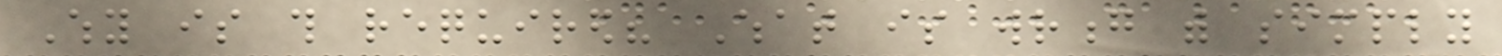Why is this required? What is wrong with simply
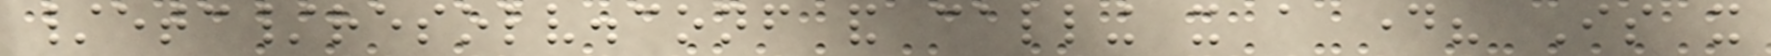/etc/resolv.conf and calling it a day? Is it
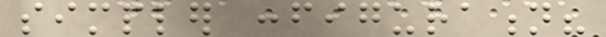simpler configuration?
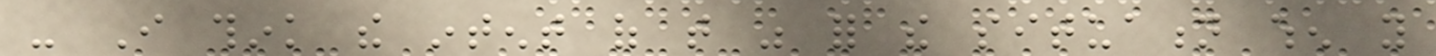- I think the intent of that was for the situation when you
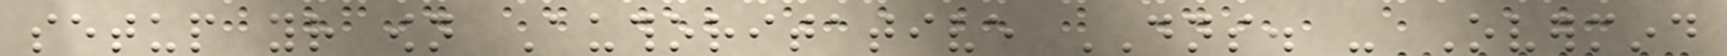setup your own Authoritative DNS. - Overmind
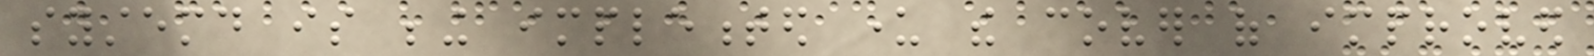systemd is being implemented under the cover of improved
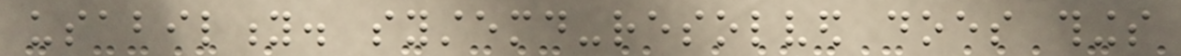usability. systemd-resolved does things
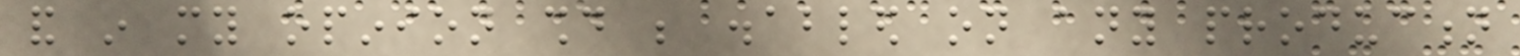and in my opinion should be disabled on any production
